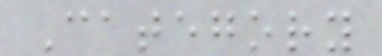Category
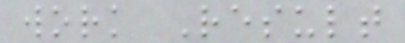work Result
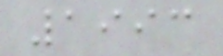1993
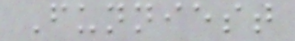Funniest
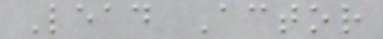Lead Actor
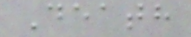Death
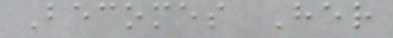Becomes Her
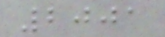2001
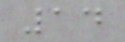14
